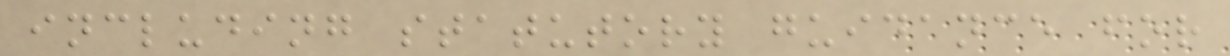including statutory guidance for
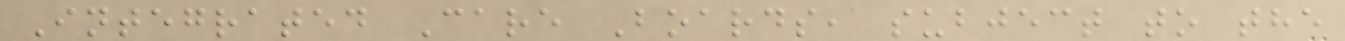Integrated Care Boards, subject to the
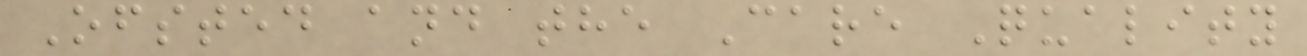Ofsted and the Care Quality
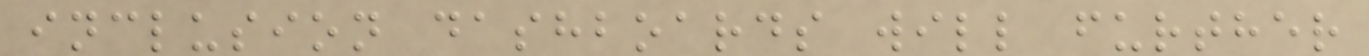inclusion dashboards will further
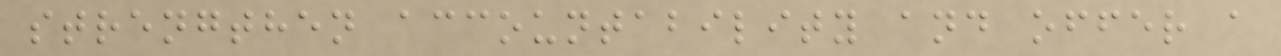strengthen accountability and offer a
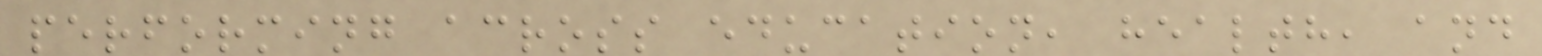performing across education, health, and
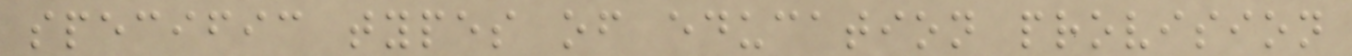specific types of education provision
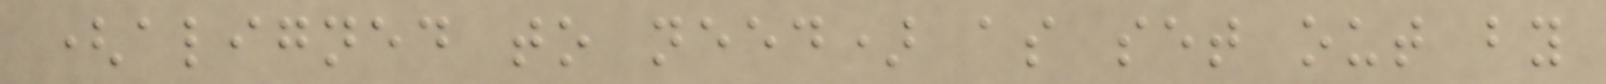(aligned to need) as set out by
